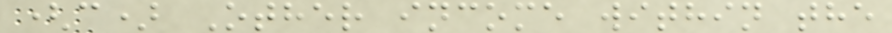(c) Other income within the
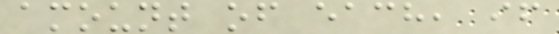amount of each, if
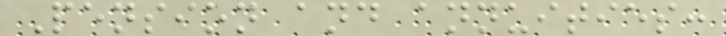Pension and annuities:
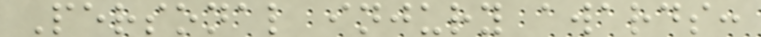Personal injury awards:
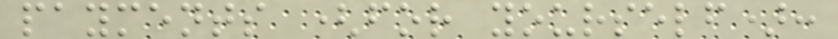payments (for yourself):
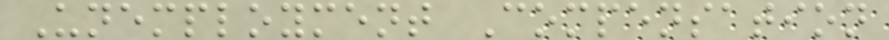Unemployment Compensation
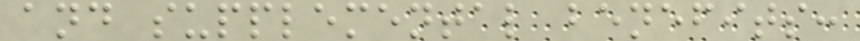and supplemental benefits:
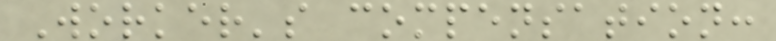Worker's compensation:
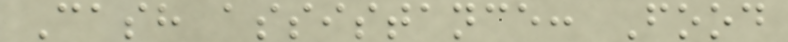Cash assistance: Food
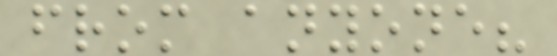from anyone?
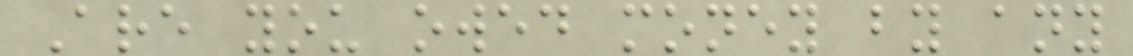Are you owed money by any
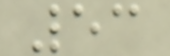53
